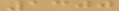1300
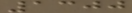1300
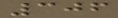306
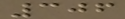306
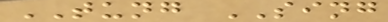TUNG SING
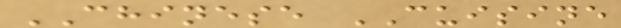CHINESE CUISINE
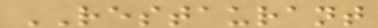RESTAURANT
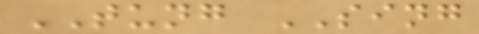TUNG SING
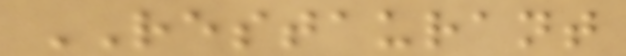RESTAURANT
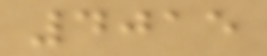4015
